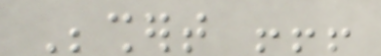Beshert !!!
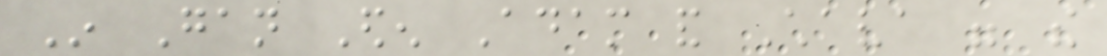In Gan Eden Adam and Chava were the
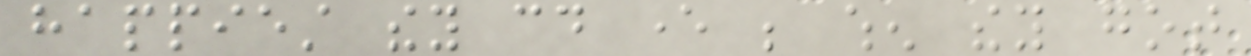happiest they could ever be when they got
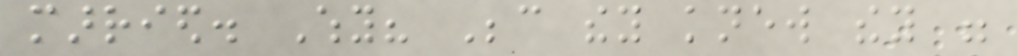married. Why? Because they knew they were
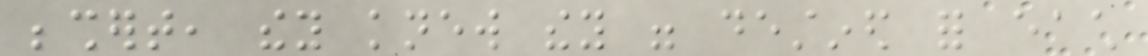beshert, they knew they were destined for each
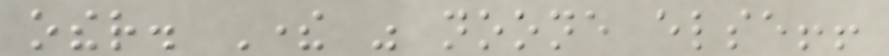other. There was noone else!!
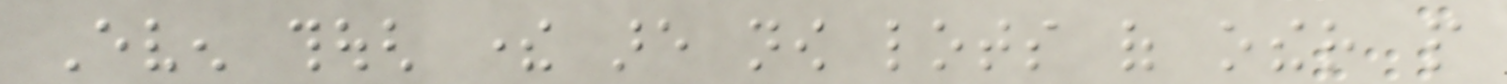Even though there are now lots of other people
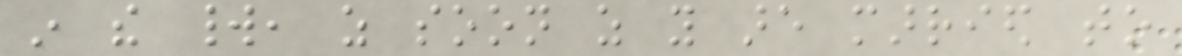in the world, as soon as you are married to
